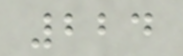224
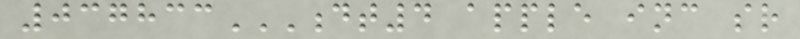037833DT4 APPLE INC SR
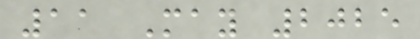11 May 2025
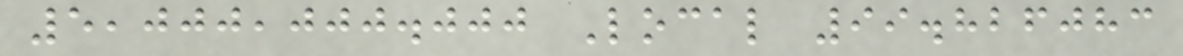5,000,000.000 Local 99.826083
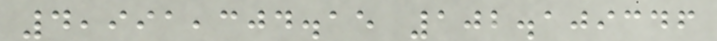4,991,304.15 102.109346
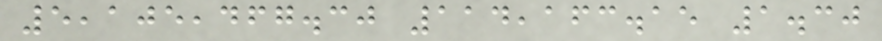5,105,467.30 114,163.15 1.30
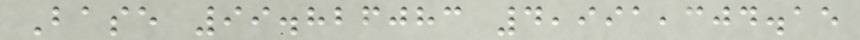Base 99.826083 4,991,304.15
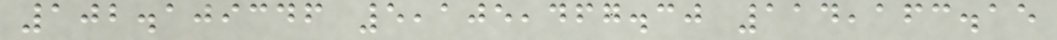102.109346 5,105,467.30 114,163.15
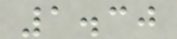1.30
